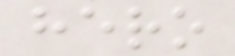hero
